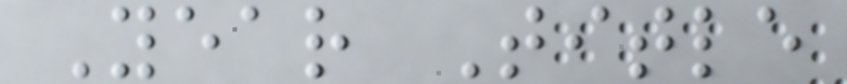Year Title
